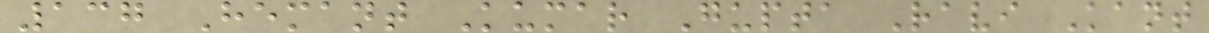137 Hemant Kumar Gupta Ravi Kant
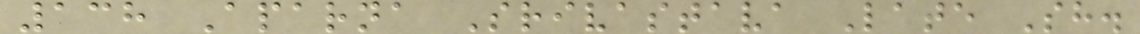138 Aparna Srivastava Late Sh.
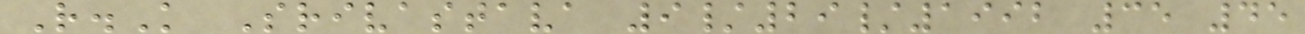R.K Srivastava 9/29/1992 35 45
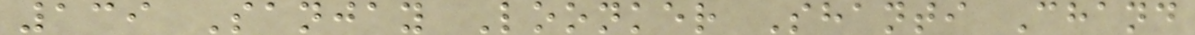139 Sanjay Loonker Shanti Chand
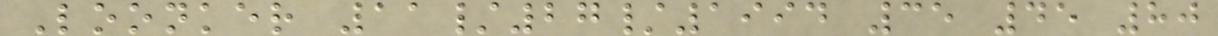Loonker 11/27/1994 35 45 80
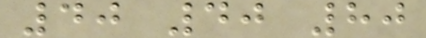40 40 80
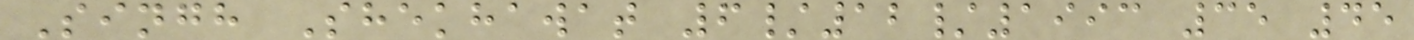Singh Shekhawat 6/12/1993 35 45
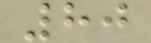80
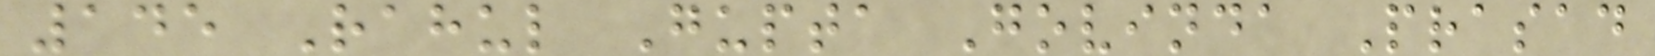145 Rahul Gupta Govinda Prasad
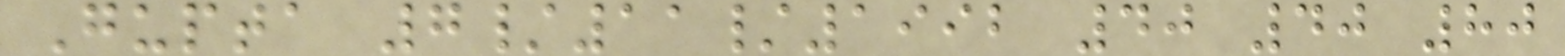Gupta 7/11/1992 40 40 80
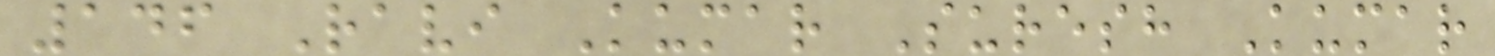146 Ravi Kumar Suresh Kumar
